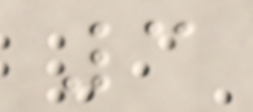3
